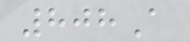808A
